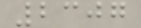2307
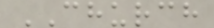CHURCH
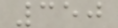350
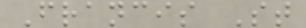Francis St
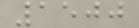1500
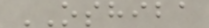OSHIBA
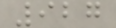927
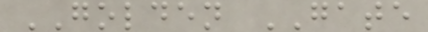GOLDEN GATE
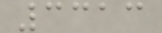3313
